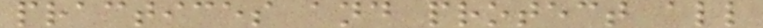practices and protect all
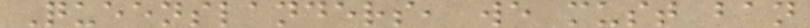Queenslanders, we must ban
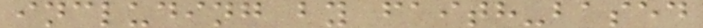including by faith-based
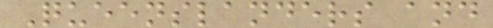Queenslanders and
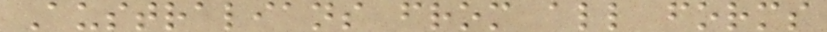Australians from all forms
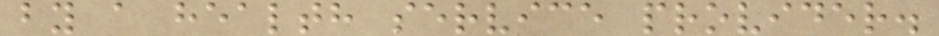by a health service provider.
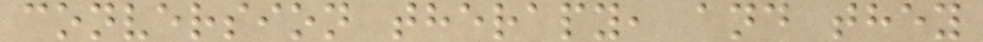conversion therapy, and they
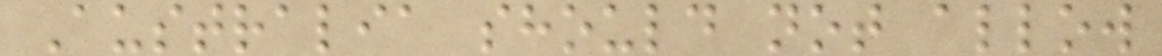Australia should not allow
